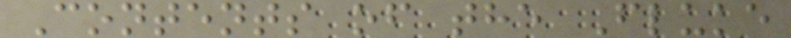Contents of the Fluke
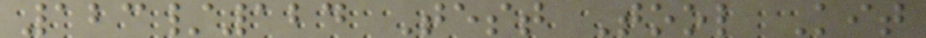123/124 Test Tool Kit
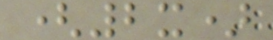(2x)
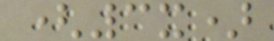(3x)
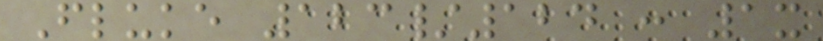Fluke 123/124 : 1x
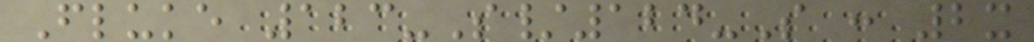Fluke 123-S/124-S : 2x
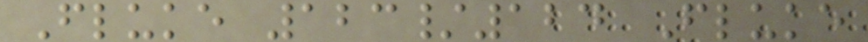Fluke 123/124 Fluke
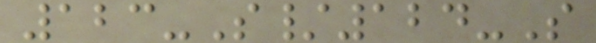123-S/124-S
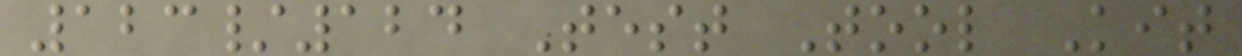123/124 Test Tool Kit
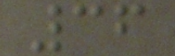36
